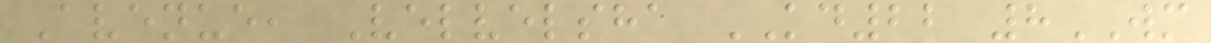Avenue, Velvelsha KD22 8WM
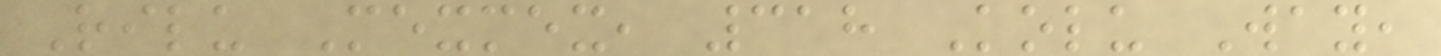Rilu Mexmex, 318 Kolu Way,
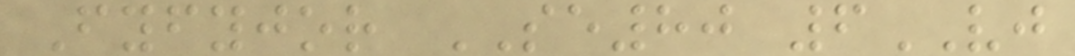Fyfyjor SE80 6VJ
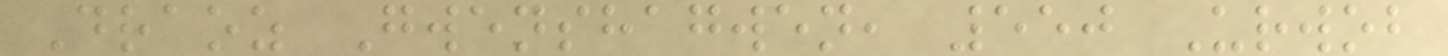Draoz Gwenshagwen, 550 Urwob
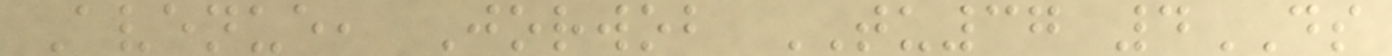Avenue, Jorwob TU37 4DS
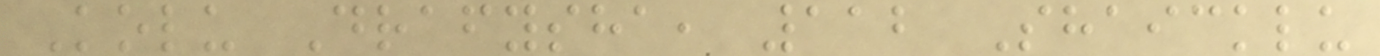Kolu Drafysha, 112 Shaicklu
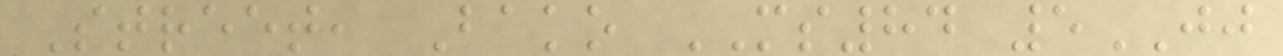Street, Bako MS84 5JJ
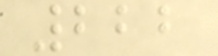222
